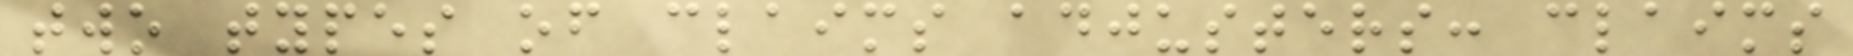two types of claims adjusters: claims
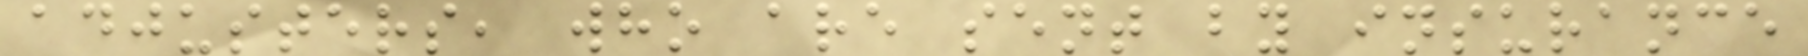adjusters, who are sent by insurance
